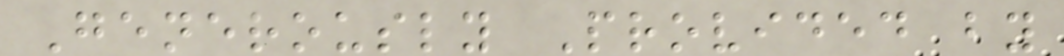Generously Provided by
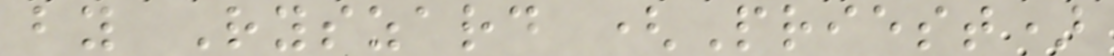by Ryszard (Priest)
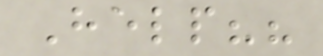Help??
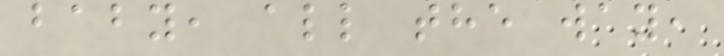baby, all the way,
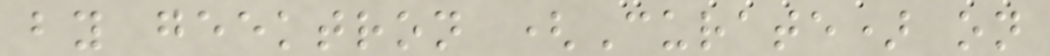by geektron (Curate) on
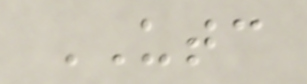UTC
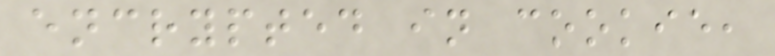encrypted in cookie,
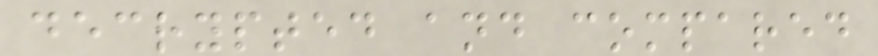decrypted and compared
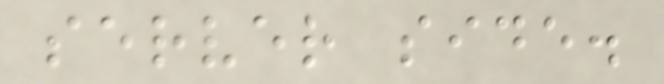server side.
